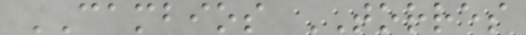CAMBIOS TORRES
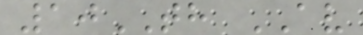10TH AV
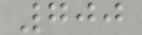700
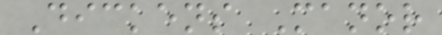Dickens Manor
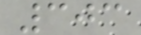303
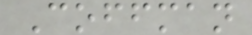Coffman
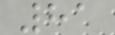81
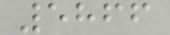5866
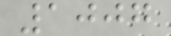1007
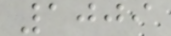1009
